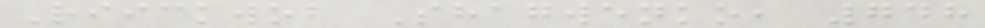Riickwob Shagwenko, 748
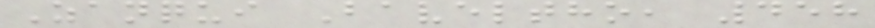Zanqui Baveltho, 458
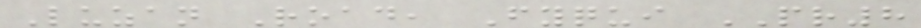Luzan Road, Fyqui PR8
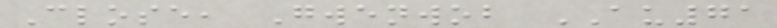Close, Gwenwob AU71
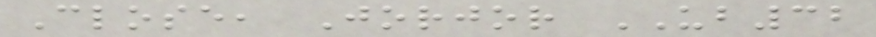Close, Jorjor UB32
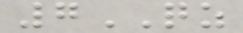7QZ
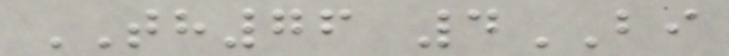TH76 4BI
